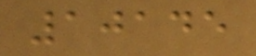10145
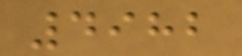4982
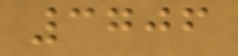3706
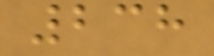238
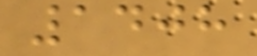1408
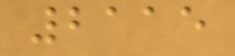2115
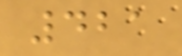421
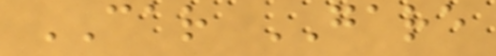CAR GARE
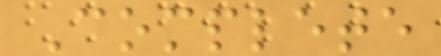Complete
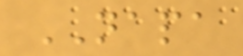NAPA
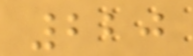220
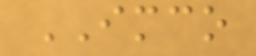IMCO
